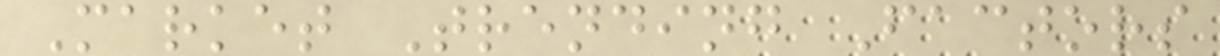Market Trending Factors
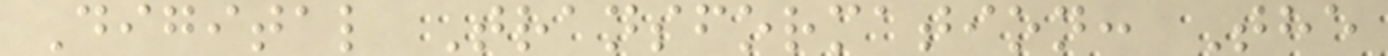Digital Transformation: The
